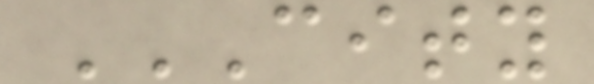CITY
